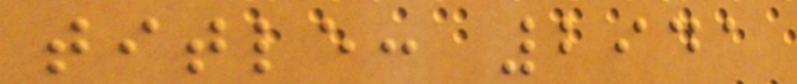title: 2941
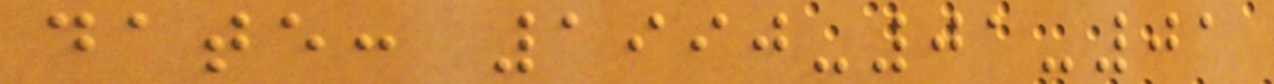date: 1990-01-01
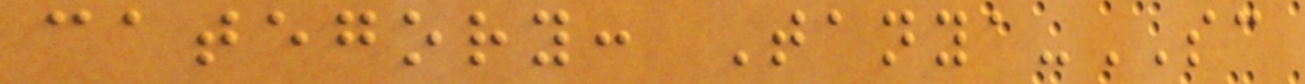category: Tanya-SC
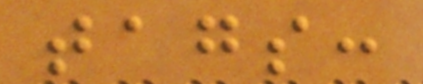tags:
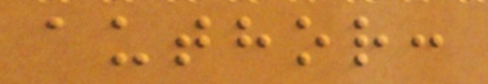author:
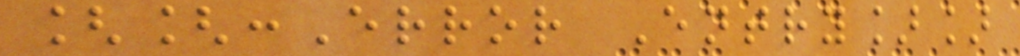[[:Error Entry]]
